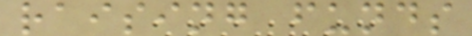raising funds
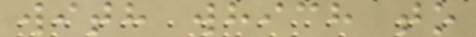with which to
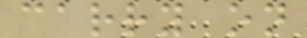carry on
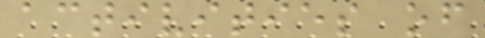activities of
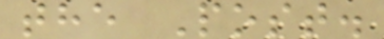the Post.
